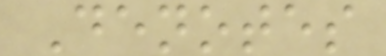Denotes
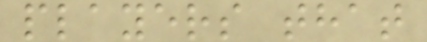players that
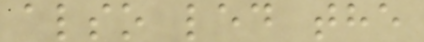also led the
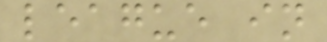league in
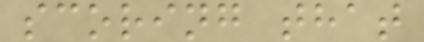scoring that
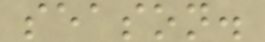season.
